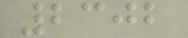2302
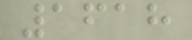1618
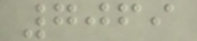7069
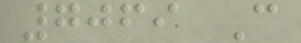7069 C
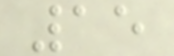15
